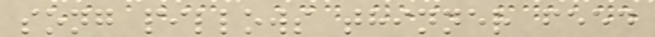song pillows thinner feed
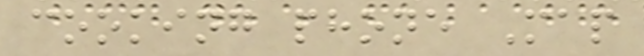cooking phone Map
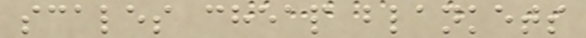scales cheap blankets
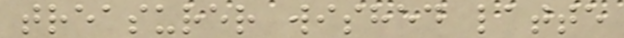treasurer wished latte
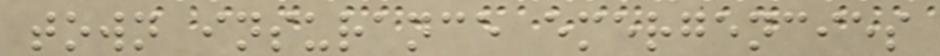town insurance emergencies
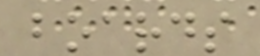boards
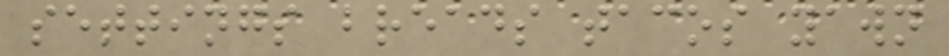settings breads tacos yawn
